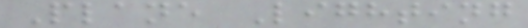Plane Lighting
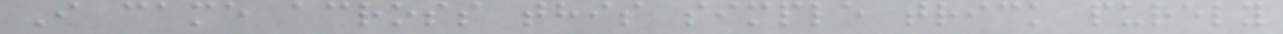I came across this simple trick purely
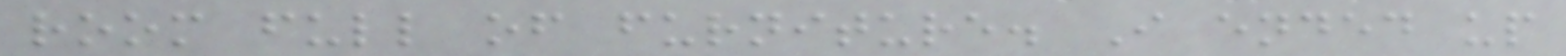room full of furniture. I ended up
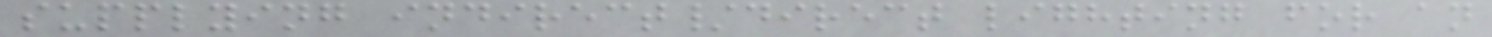supplying indirect/direct lighting for an
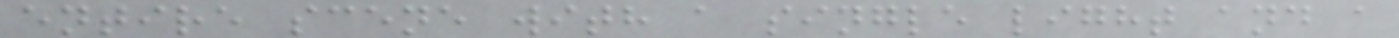entire scene with a single light and a
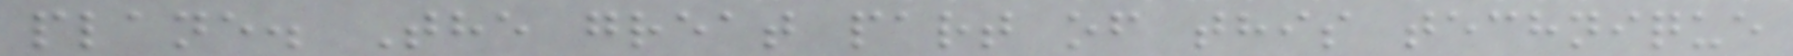plane. The great part of this technique
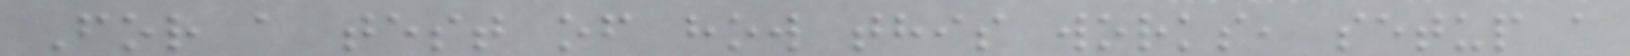For a test of how this works, setup a
